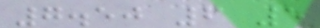7.50 6 5
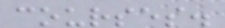courses.
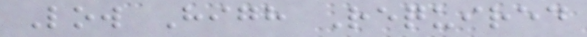Low High Required
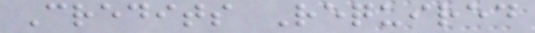Credits Required
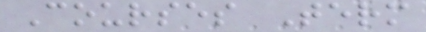Courses Term
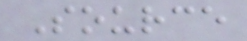Source
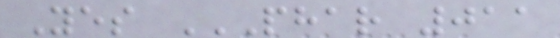Yes PHAR 011
